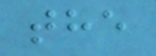the
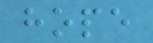hope
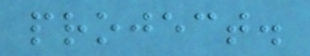project.
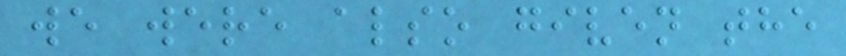we were also given the
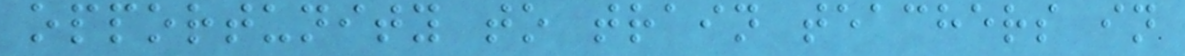opportunity to train teachers in
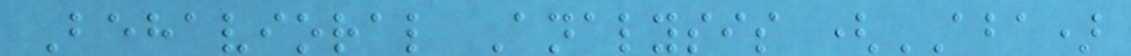Behavioral Analysis (ABA)
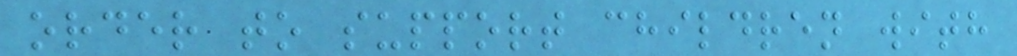order to support children with
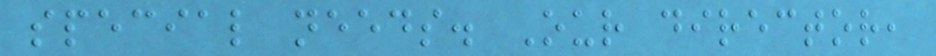special needs. Our director,
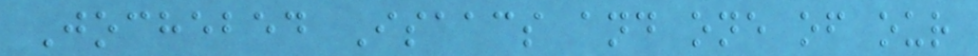Jochebed Isaacs and one of our
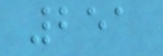251
